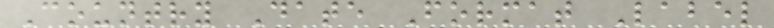Country Date Format Label
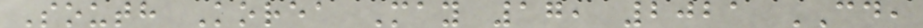South Korea May 17, 2021 CD,
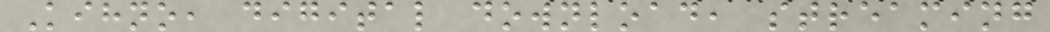Kihno, digital download, streaming
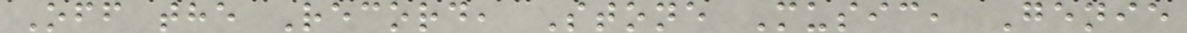Off the Record, Stone Music, Genie
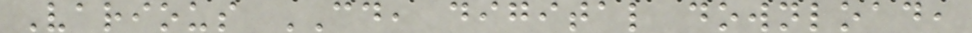Various CD, digital download,
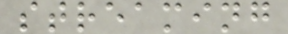streaming
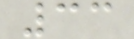33
